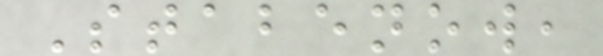Stabenow,
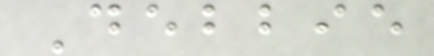Debbie
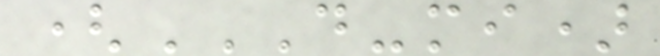(D-MI)
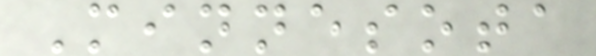Minnesota
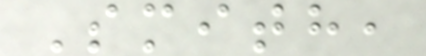Smith,
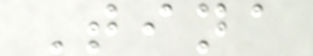Tina
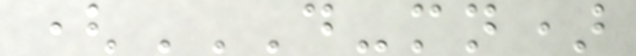(D-MN)
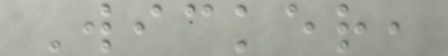Wicker,
